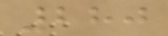280
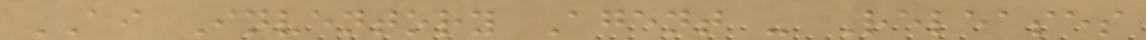AI Inventory Agent - Releases
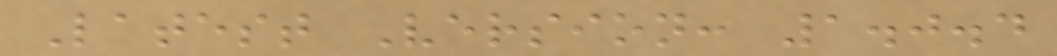Latest Version: 1.0.4
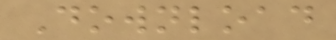Download
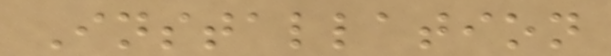Installation
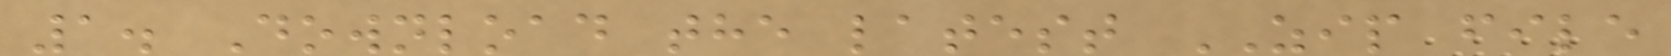1. Download the latest ZIP file
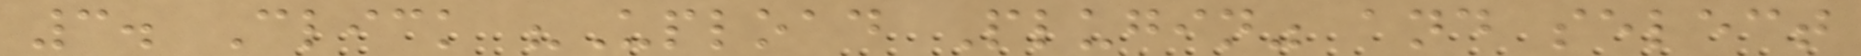3. Click "Upload Plugin" and select
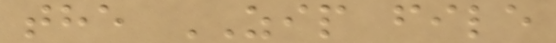the ZIP file
